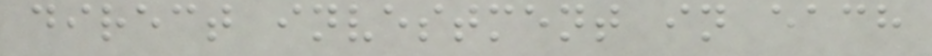direct investment in each
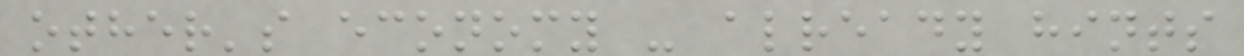other's economy - already hints
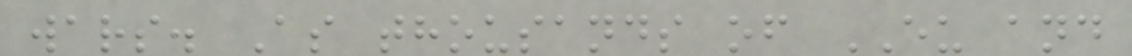wars. As thousands of EU and
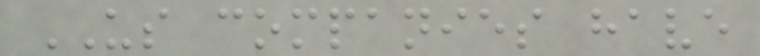US companies have
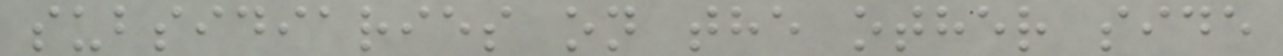subsidiaries on the other side
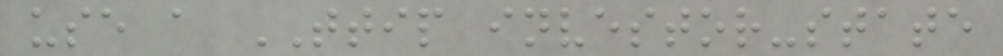use a TTIP investor-state
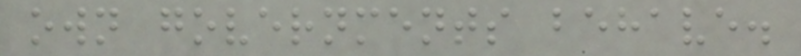own governments behave.
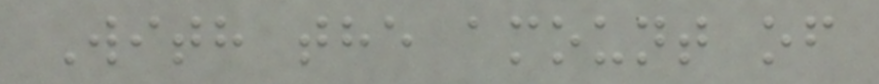With the amount of
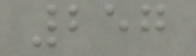257
